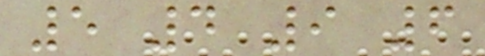5 4 9 6
